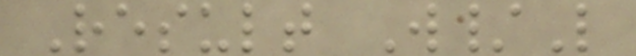Result W/L
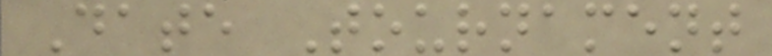Date Tournament
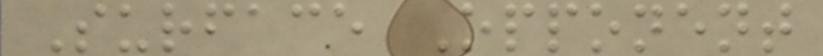Surface Opponent
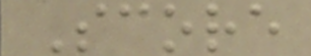Score
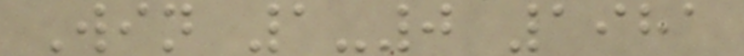Win 1-0 1981
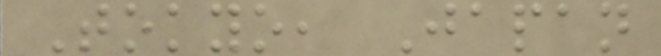Tokyo, Japan
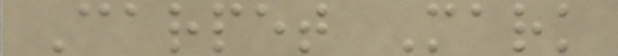Carpet Mark
